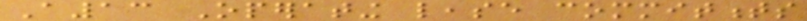A13 Operating lease commitments
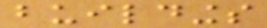buildings
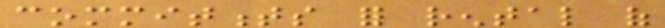commitments for rental of
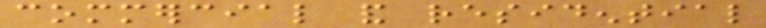commercial and residential
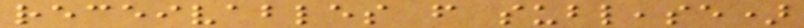receivables from sublease)
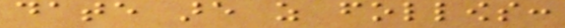date are as follows:
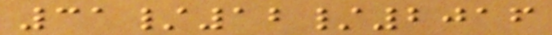31/12/2016
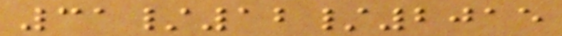31/12/2015
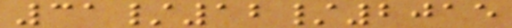31/12/2015
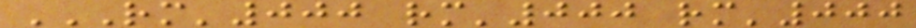RM'000 RM'000 RM'000
